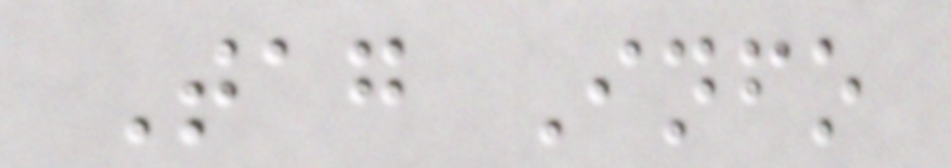Tag Info
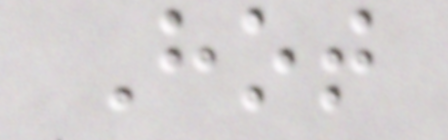Hot
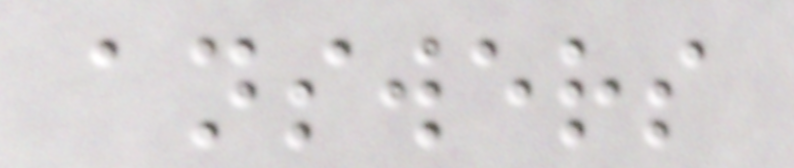answers
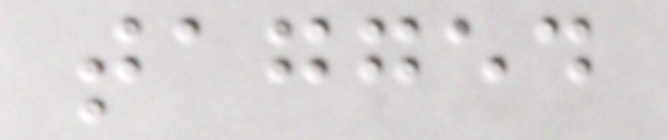tagged
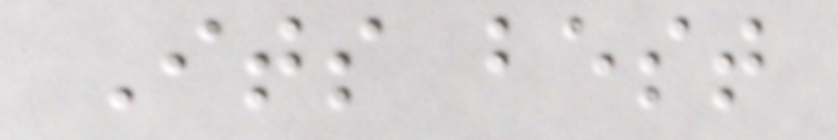Its best
